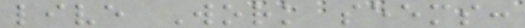live Work seems:
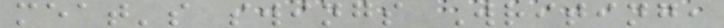meat's swings Writing,
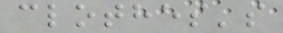clothes's
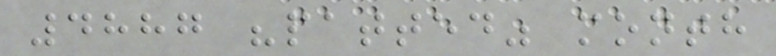4887 "patted" month
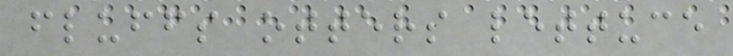fluffs otters lettuce
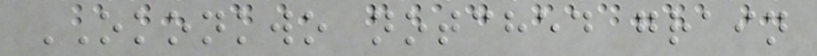OKONKWO notched grain
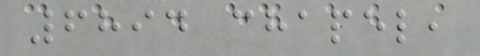6894 chapel,
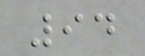94
